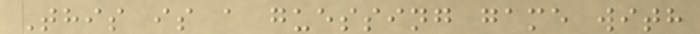This is a guessing game with
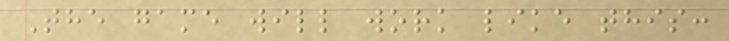The game will work like this:
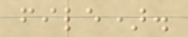file).
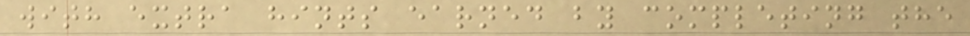with extra hints earned by completing the
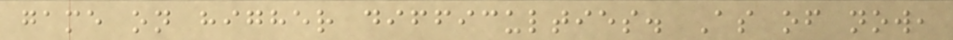game on higher difficulties. As of now,
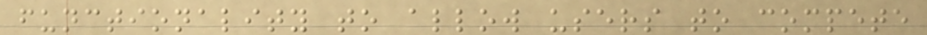functionality to allow users to compete
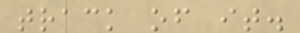track of it.
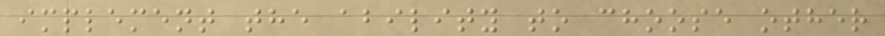implement the ability to choose other
